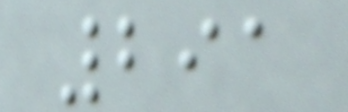291
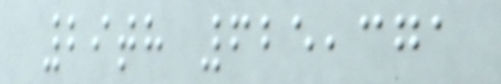29th 625,371
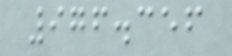976.356
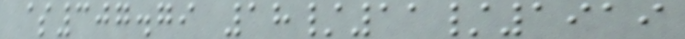$307.79 18/11/1919
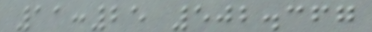11:25 502.367
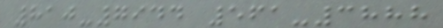810-7944 561-3888
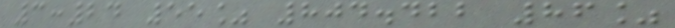3:24 55% 804.422 86%
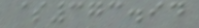$373.94
